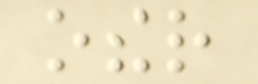other
